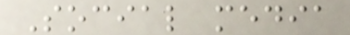Social media
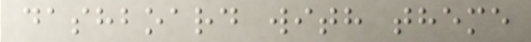dashboard with theme
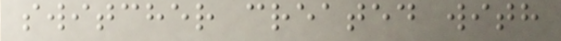switcher created with
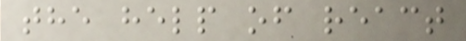the help of react
